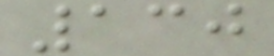130
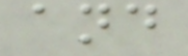and
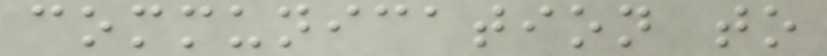communication to
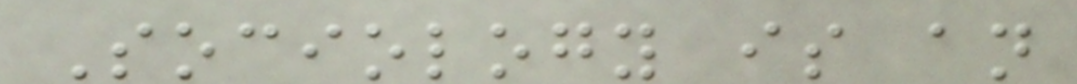Sociology is an
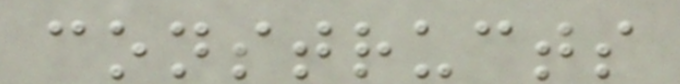constructs
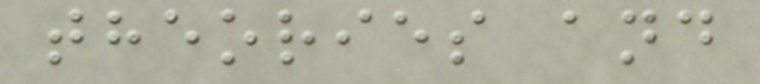theories and
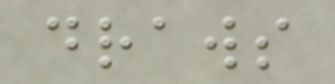draws
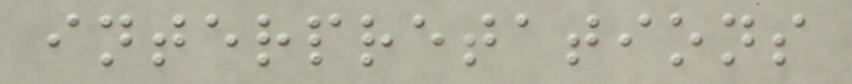interpretations
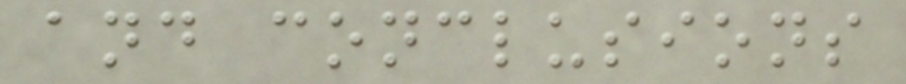and conclusions
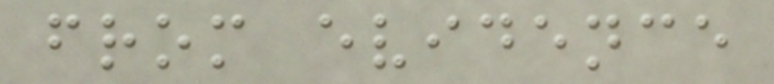from evidence
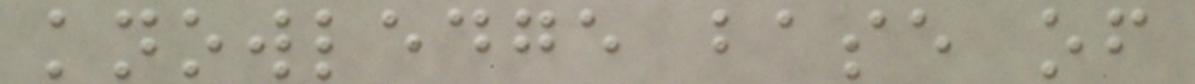knowledge base of
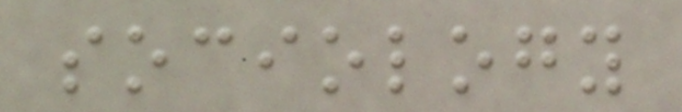sociology
